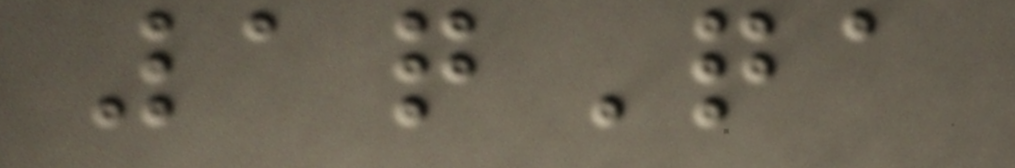1qQa
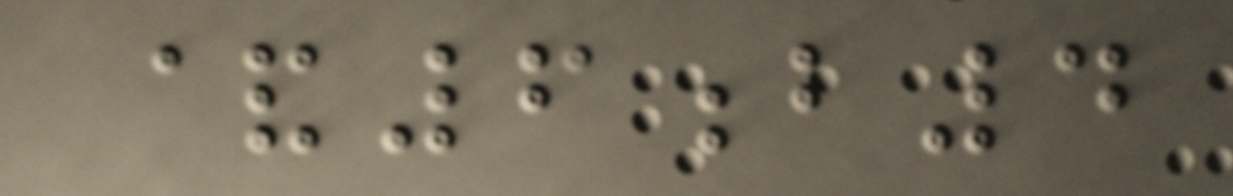&6b4
